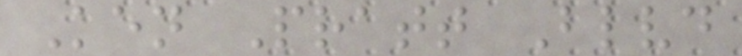Ken Pratt Blvd
